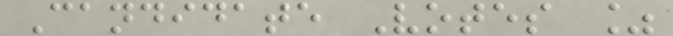Candidate Votes %
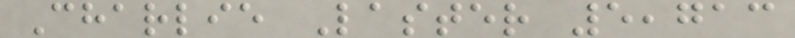Charlie Laster 5,713
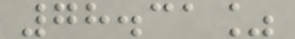78.31%
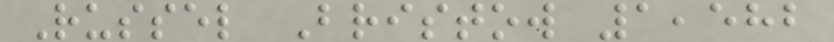Russel Bristow 1,582
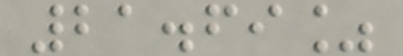21.69%
